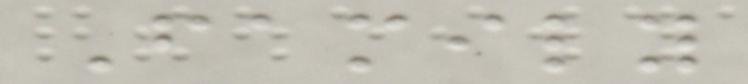Family
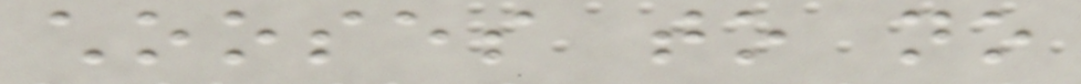chooses to no
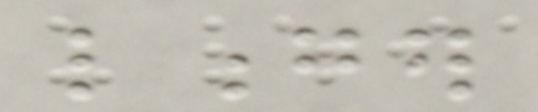longer
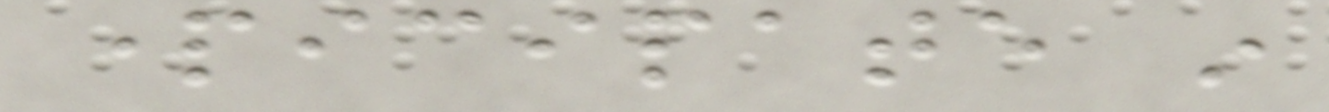participate in
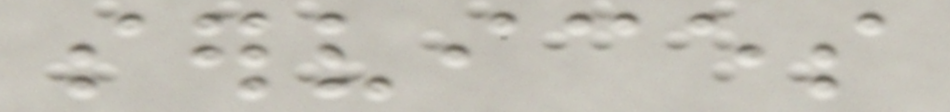services
